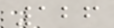126
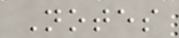Notes
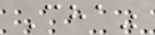Cha"
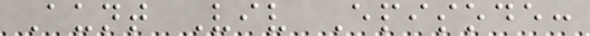Aunt Viv Episode:
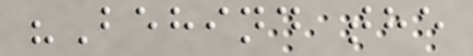"Behind the
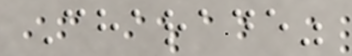Charade"
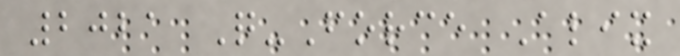2021 Q-Force Alix
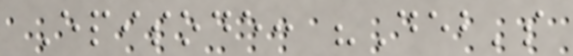Episode: "Deb's
